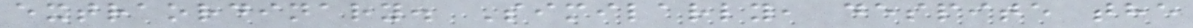extraordinary. Similarly, despite the
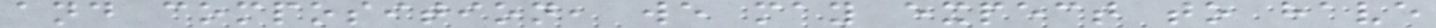and composition, we may expect to have
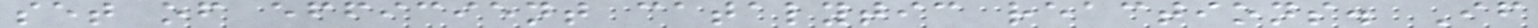set of efficient catalytic reactions. If
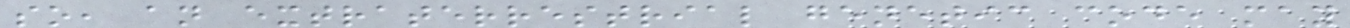so, an extraterrestrial genetic code may
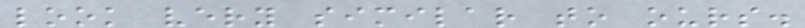look very similar to ours.
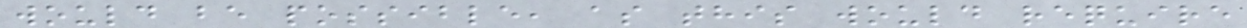would be possible, as this would require
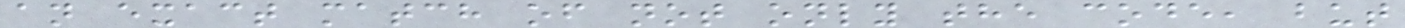an exact match of not only the code, but
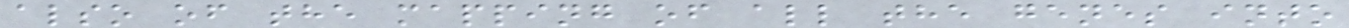also of the mapping of all the genes into
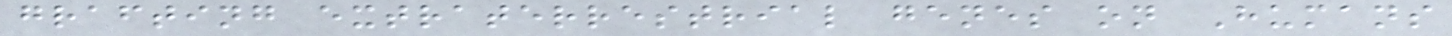grafting extraterrestrial genes on Humans
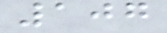107
